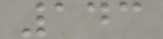143
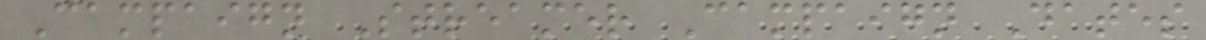Campaign Streamer Campaign Dates
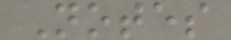Notes
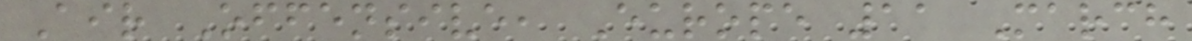Air Offensive, Europe 11 March
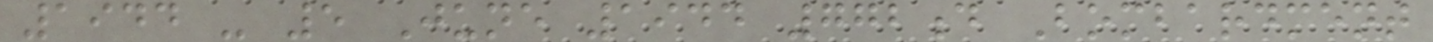1944 - 5 June 1944 772d Bombardment
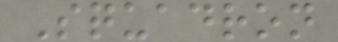Squadron
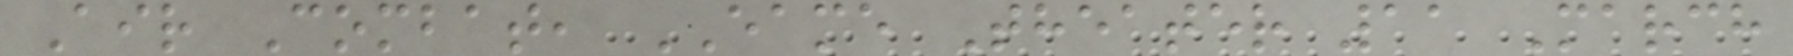Air Combat, EAME Theater 11 March
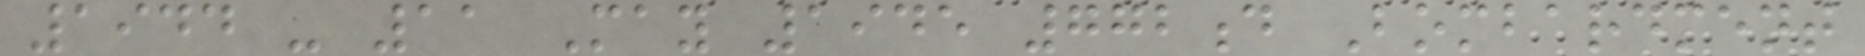1944 - 11 May 1945 772d Bombardment
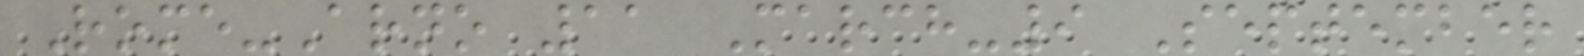Rome-Arno 11 March-9 September
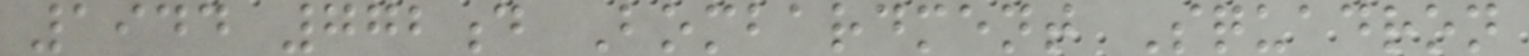1944 772d Bombardment Squadron
